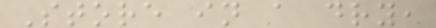Store in a dry,
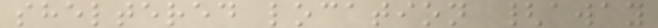sheltered location {away
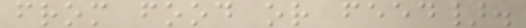from food or feed}.
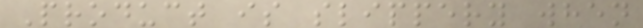Product is slippery when
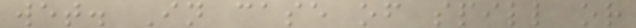wet. In case of spill or
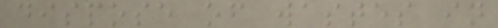dispose of wastes in
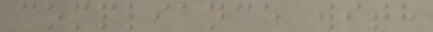compliance with
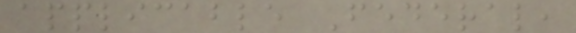applicable Federal,
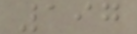197
